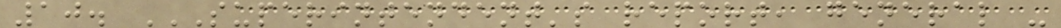10. SUPERINTENDENT'S REPORT, GENERAL -
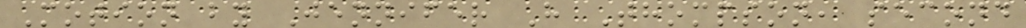Motion by Jennifer H Thompson, second
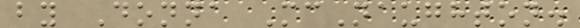by Donna McNaughton.
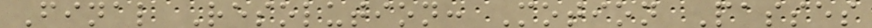Final Resolution: Motion Passes
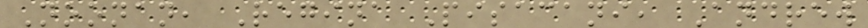Noonan, Regina Pisacani, Andrew
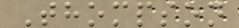Thompson
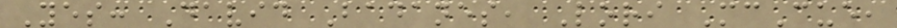Yes: David Badanes, Lori McCue,
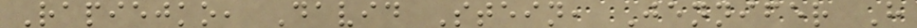Rapiejko, David Stein, Jennifer H
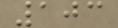103
